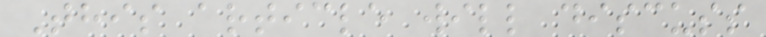This article will discuss
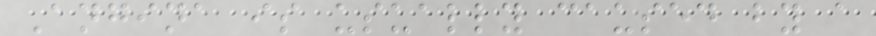Angina is usually caused by a
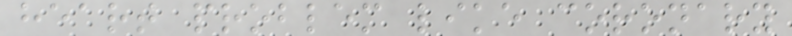heart problem like coronary
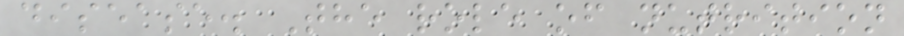disease. The role of nutrition
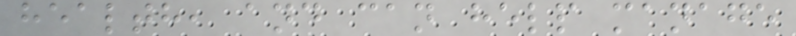health, and can help manage
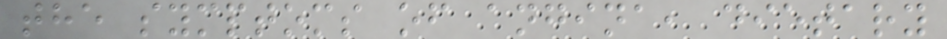the symptoms of angina, dietary
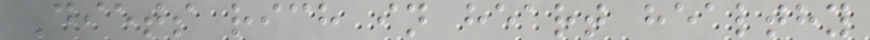Diets rich in heart healthy
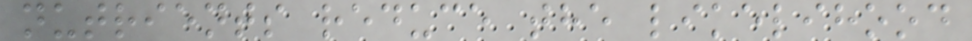nutrients reduce the likelihood
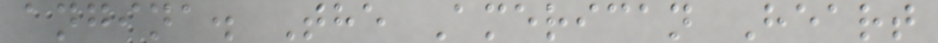angina. The American Heart
